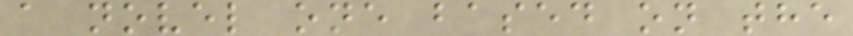a novel one based on the
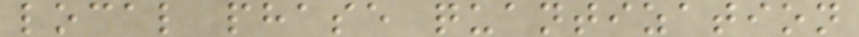local phase quantization
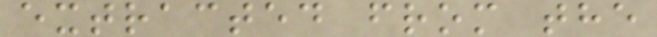extracted from the
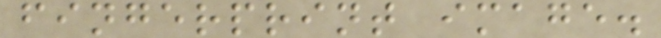fingerprint image.
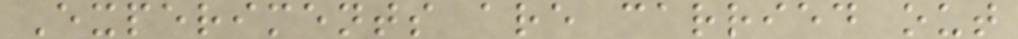Experiments are carried out
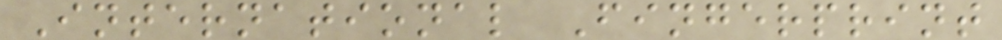International Fingerprint
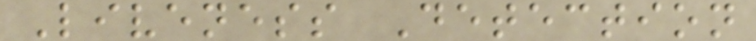Liveness Detection
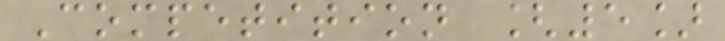Competition [5]
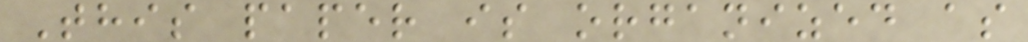This paper is organized as
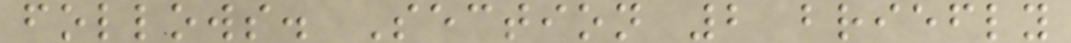follows. Section 2 briefly
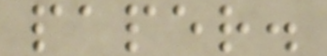paper.
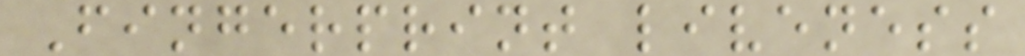Fingerprint liveness
